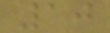10
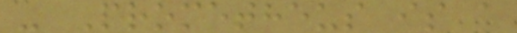- Prometheus is a
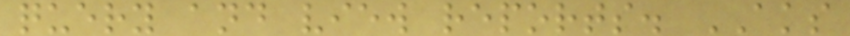query and view reports. AKS
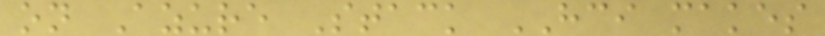on Azure Stack HCI makes
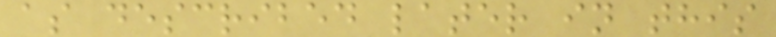as described later in this
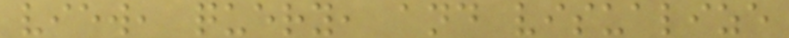view, query, and visualize
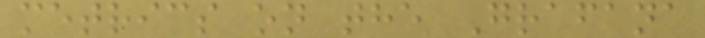metrics on the Grafana
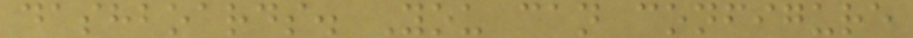dashboards. You can configure
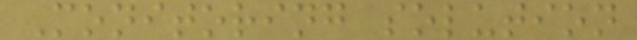Monitoring solution
